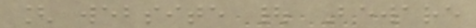[ website | Beware
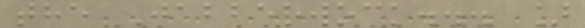the Jabberwock... ]
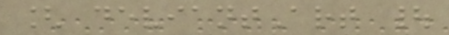[ deviantArt |
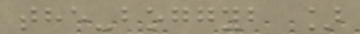the-boggyb ]
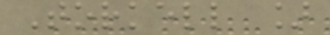Torkell ]
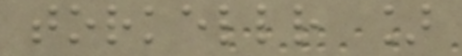torkellr ]
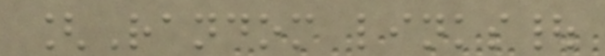[Random links|
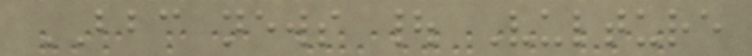BBC news | Vulture
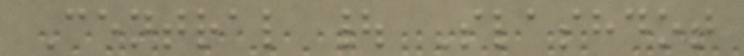Central | Slashdot
